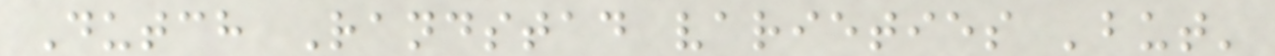Dutch Randstad varieties 'but'
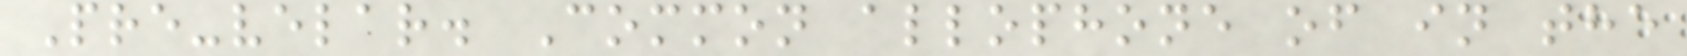Pre-velar. Common allophone of in the
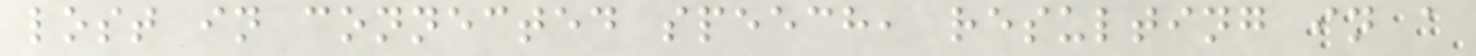lost in connected speech, resulting in a
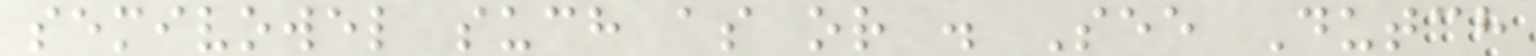semivowel such as or . See Dutch
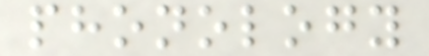phonology
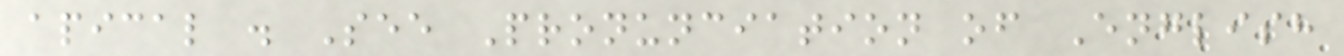apical . See Pronunciation of English
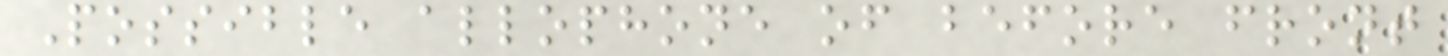Possible allophone of before front
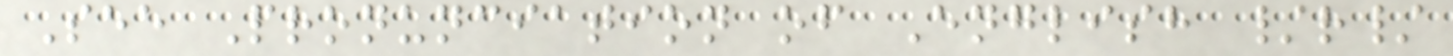See Pronunciation of English /r/
